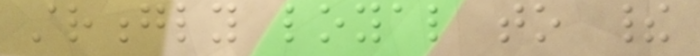strongly loyal to their
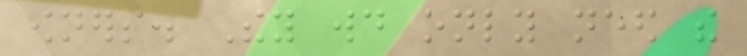owners. They would only need the
